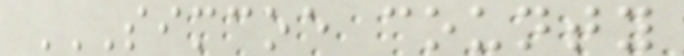SIMCOE COUNTY
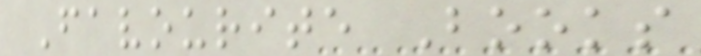Favourite Books
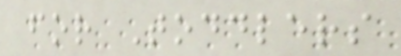for Toddlers
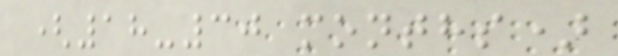(18-30 months)
